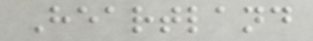Heartland
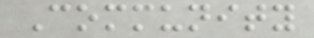Community
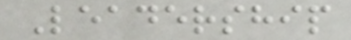Leadership
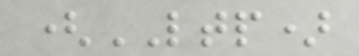(LTP)
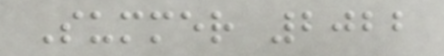Summer 2022
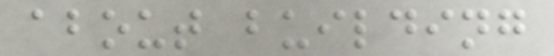about building
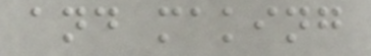and making
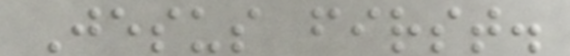Jesus first.
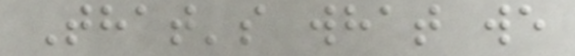That's what we
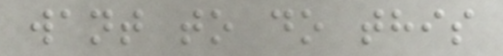want to do this
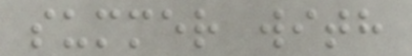summer with
